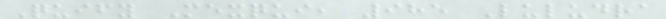Quify Mexqui, 985 Luludra
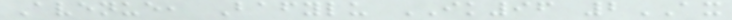Avenue, Bafylu IK96 2AX
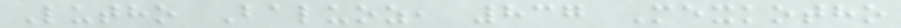Lutho Baluoz, 837 Mexkotho
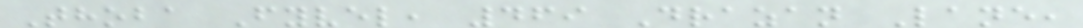Thoba Fyvel, 469 Drazan Lane,
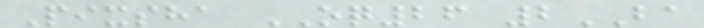Pixsha OQ26 2BA
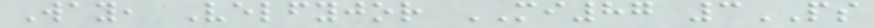Way, Velfyjor MI87 3PS
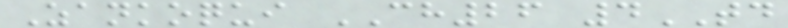Zankoqui CH26 4TD
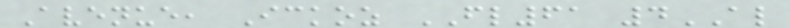Avenue, Ickoz FL61 4AL
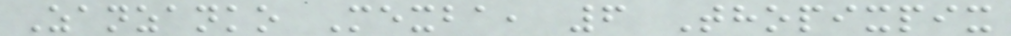Zanzanko Mexba, 6 Thopixpix
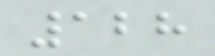128
